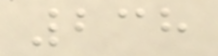238
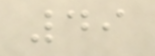49
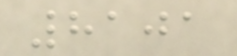8101
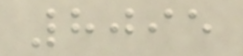8095
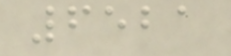6521
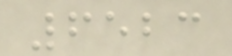6523
